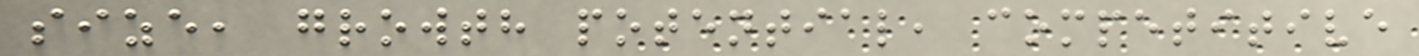size, growth potential, competitive
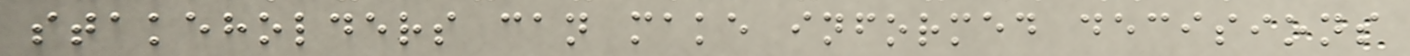stakeholders can make informed decisions
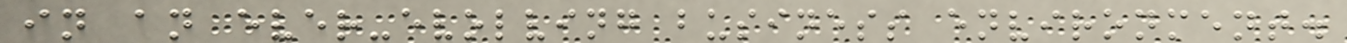in an ever-evolving business environment.
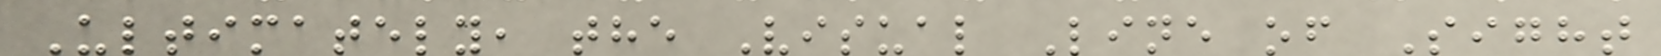Ultimately, the Visual Line of Sight
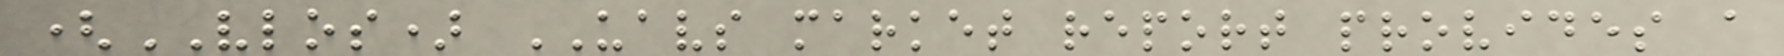(VLOS) UAVS market report provides a
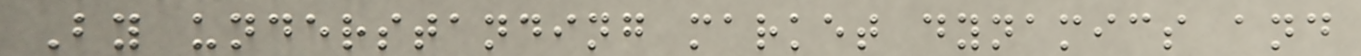By understanding market dynamics and
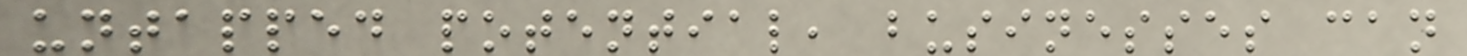untapped potential, businesses can
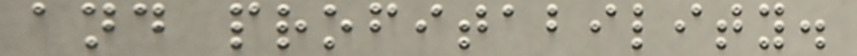and profitability.
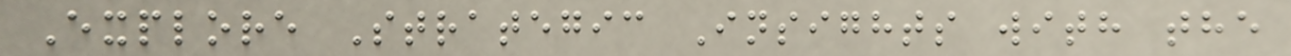Explore Strategic Insights with the
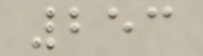253
